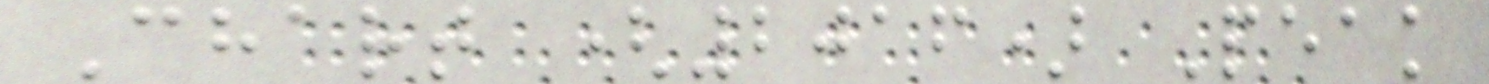Chart (2016) Peak
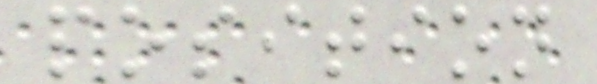position
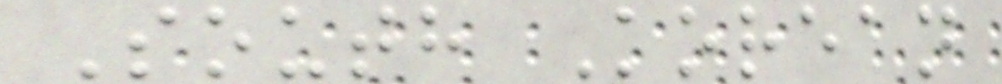South Korean
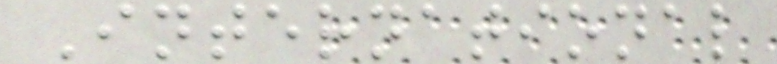International
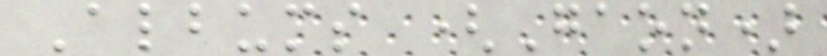Albums (Gaon)
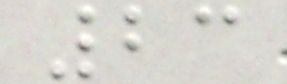23
